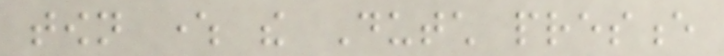town where the Dutch presence
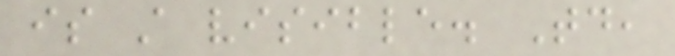is still visible. Today,
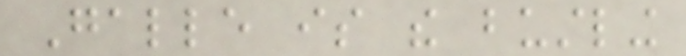Galle is the bustling
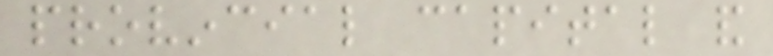provincial capital and
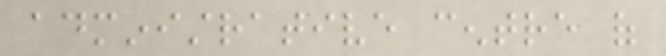administrative centre of
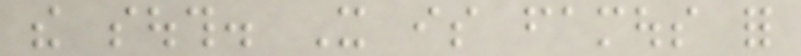the south. It is famous for
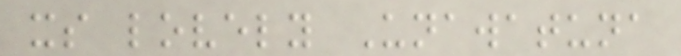its lovely Unawatuna
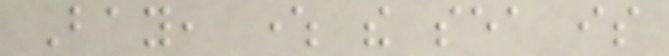Bay, where the sea is
